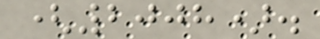(2008).
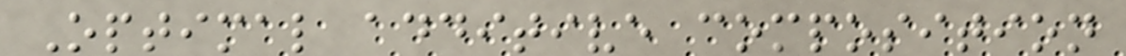Optimal additive composition
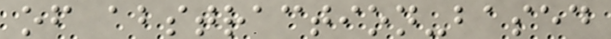of abstraction-based
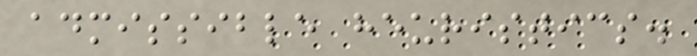admissible heuristics.
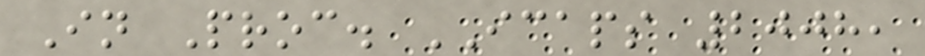In Proc. ICAPS 2008,
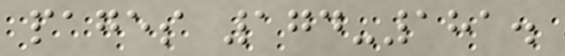pages 174-181.
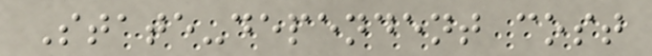State-dependent cost
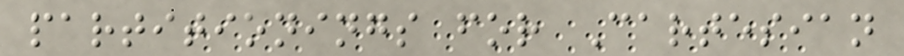partitionings for Cartesian
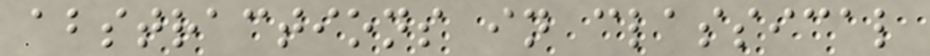abstractions in classical
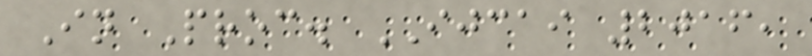In Proc. IJCAI 2016,
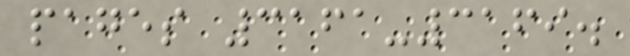pages 3161-3169.
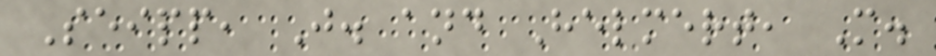Seipp, J. and Helmert, M.
